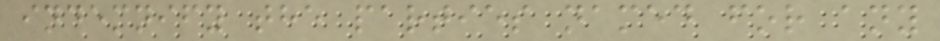indemnify the parties named for any
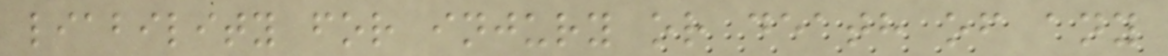liability for injury or death of any
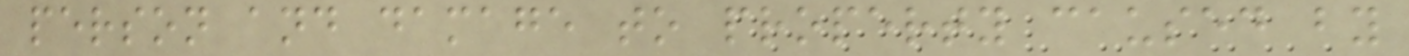person and damage to property caused by
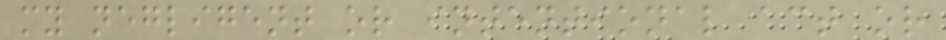my negligent or intentional act or
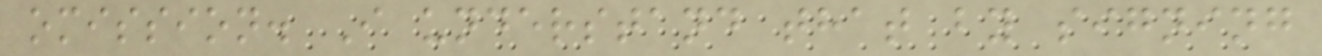omission. I understand that by signing
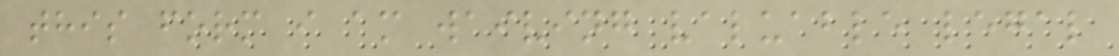this form i am waiving valuable legal
